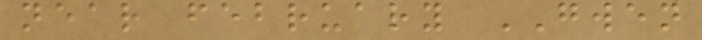near february GWEN
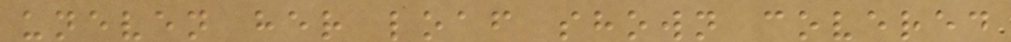uneven her loaf shown covered
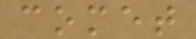comet
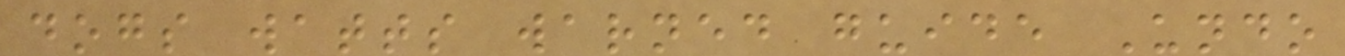dogs watts warned guide Undo
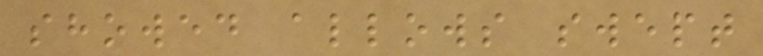showed allows swept
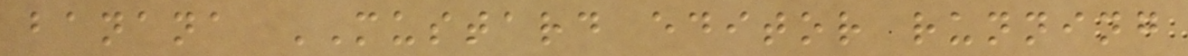banana MUSTARD editor running
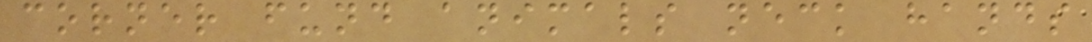corner fund animals neck hands
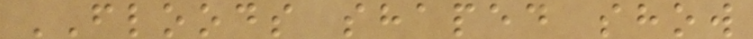FLOODS shaped show
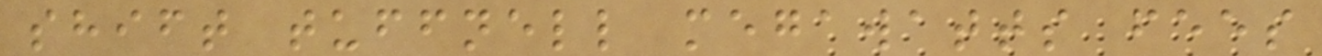shift tuffnell megawatts fees
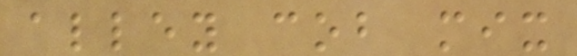alley cob mix
